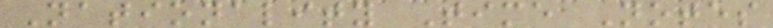Nationality Time Notes
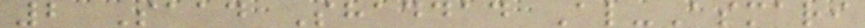2 Saad Shaddad Al-Asmari
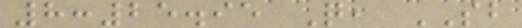8:25.95 Q, SB
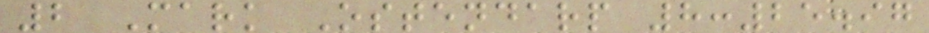2 Mark Ostendarp 8:25.97
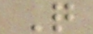Q
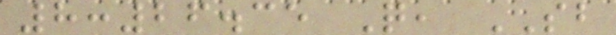8:26.35 Q, SB
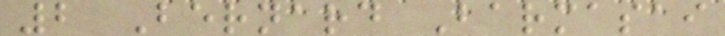2 Bernard Barmasai
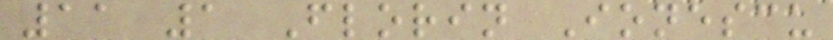11 1 Florin Ionescu
